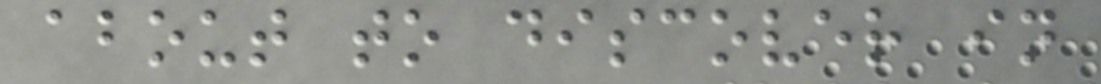about to discover in
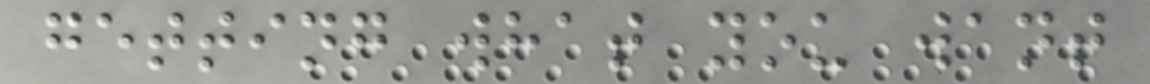getting what you want
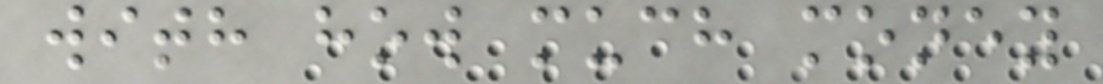with how much money
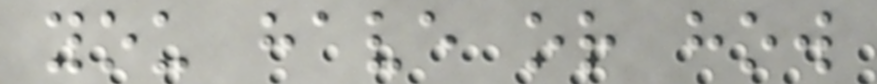you have or how
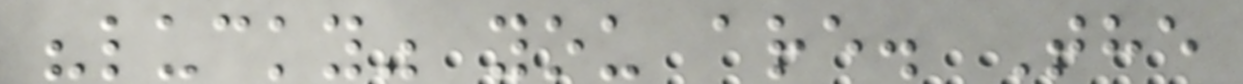"lucky" you are. The
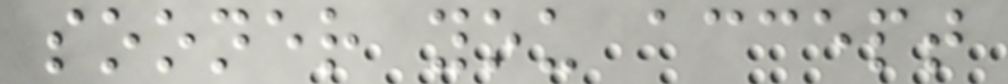sooner you accept
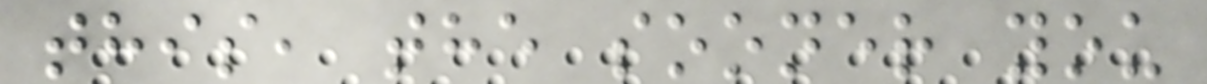this, the sooner you
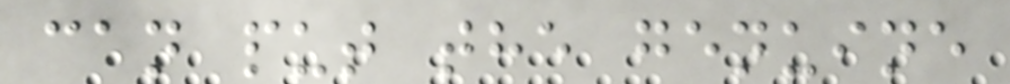can put the genuine
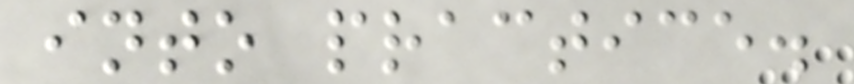into practice.
